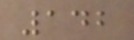142
